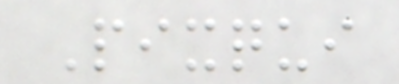Pixqui
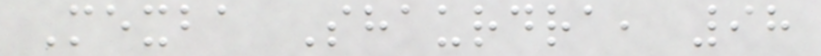Mexba Shaurdra, 98
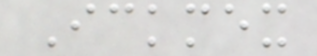Ickmex
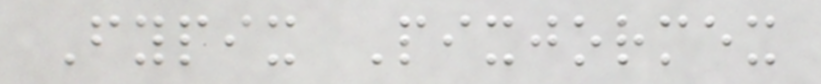Fypix Pixjormex
